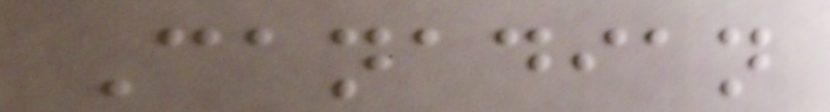Canadian
